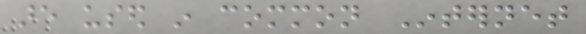are used in common Internet
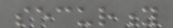security
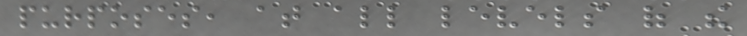purposes, at all levels of the
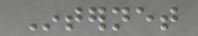Internet
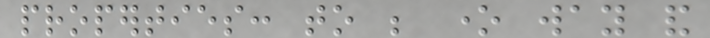properties: to be one way and
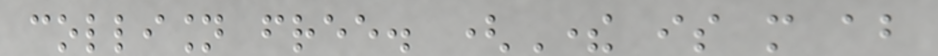collision free. (There is more about
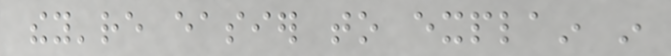they're easier to explain in
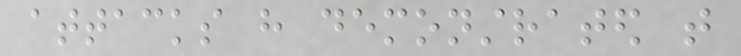attacks have demonstrated that
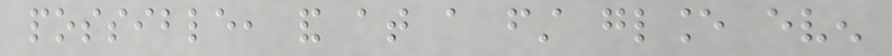possible, and at a first glance even
